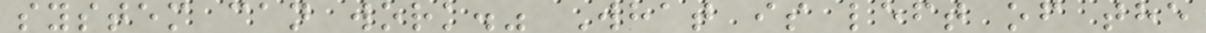system can work." What is left of the
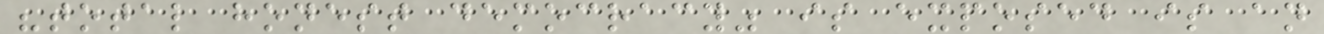"total honest democracy" is exposed is an
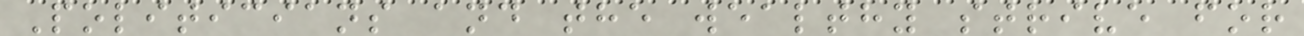Politicians and the wealthy strive for
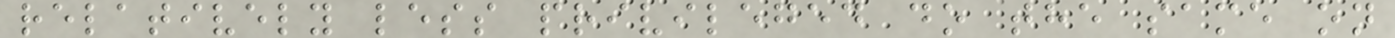relatively less privileged do the same on
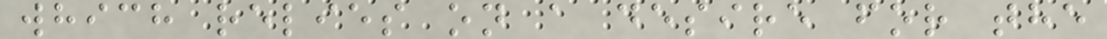which relies on a desire for the
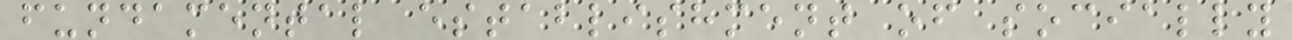fundamental establishment of socially
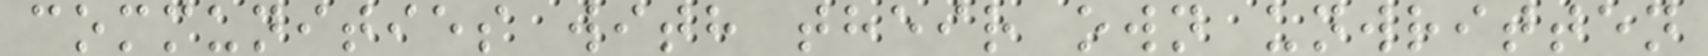communities with their own unwritten
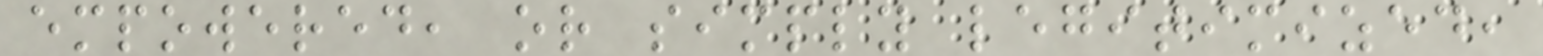empowered, or simply legitimized,
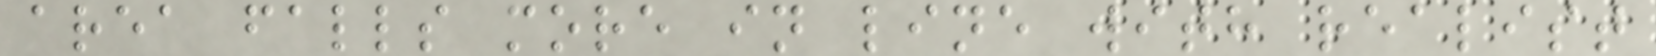area falls more in line with realist
